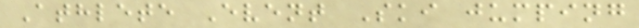Athlete Event Ski jumping
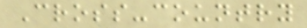Cross-country
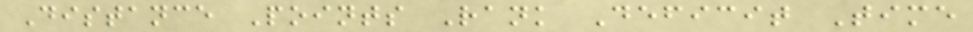Distance Points Rank Deficit Time
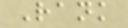Rank
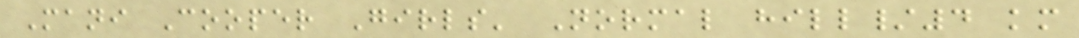Mani Cooper Girls' Normal hill/4 km
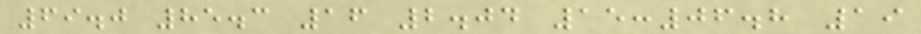69.0 85.3 16 2.04 15:06.8 19
